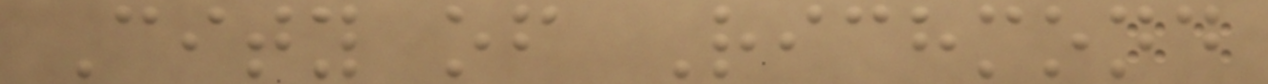City of Richmond
